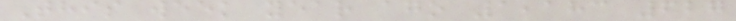This week year ago 1,183 627
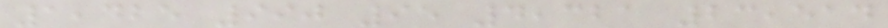1,425 990 95 4,321 23,514
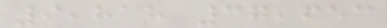9,818 37,653
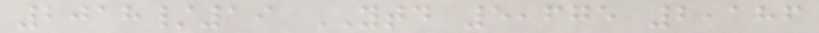2018/19 YTD 5,675 2,186
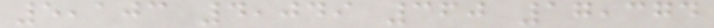5,103 4,049 360 17,374
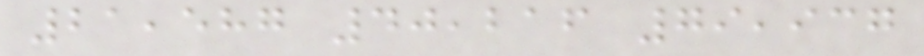21,587 40,216 79,937
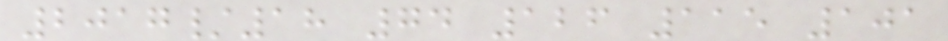2017/18 74 126 115 101
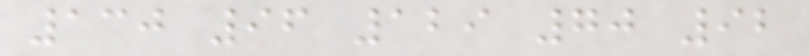130 96 129 70 92
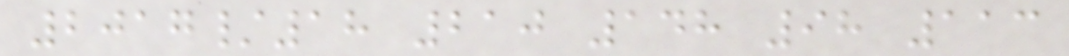2017/18 210 148 98 113
